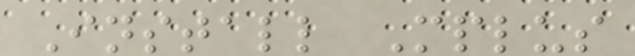Install Mplus
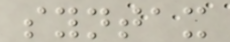syntax
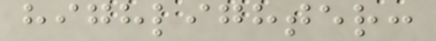highlighter:
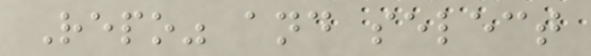Repo" and select
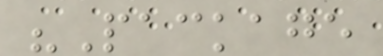"Package
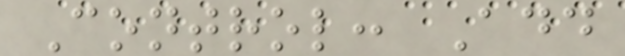Control: Add
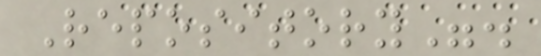Repository".
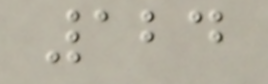124
